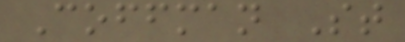Coffman St
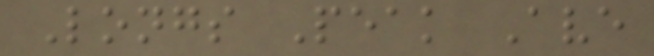Longs Peak Ave
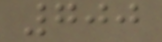700
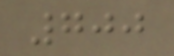700
